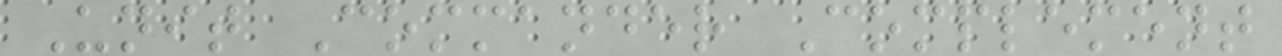Unit Commander Complement
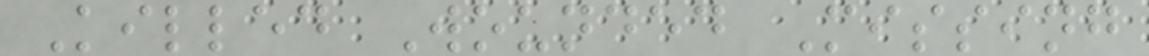Killed Wounded Missing
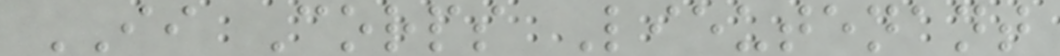II Corps Lieutenant
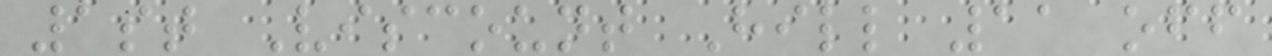1st Viscount Hill 11 off
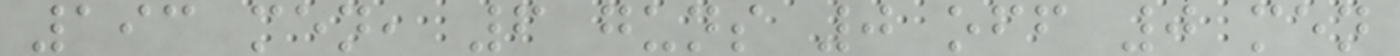193 men, 6 guns 0 off 0 men
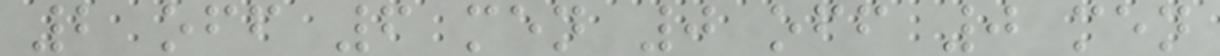2 off 6 men 0 off 0 men
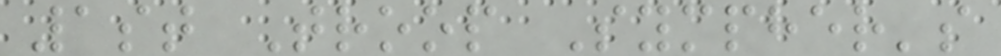1st Troop Sympher's
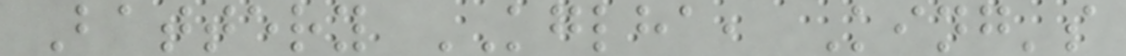Battery KGLHA, King's
